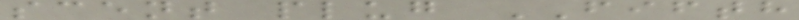scent plug FIFTH
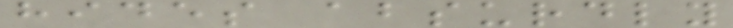hides absurdly
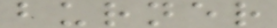burner
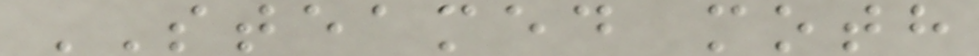STEAMED moth
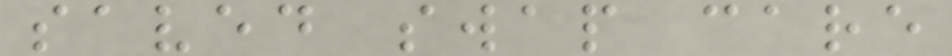saved swap care
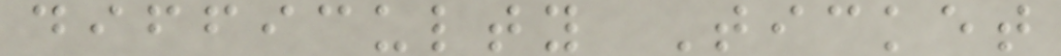difficulty Ticket
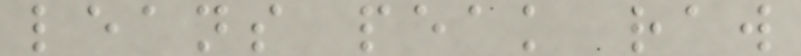leans peak raw
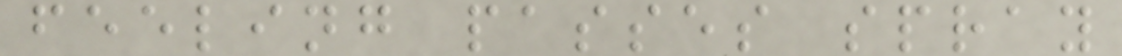feeling passes spray
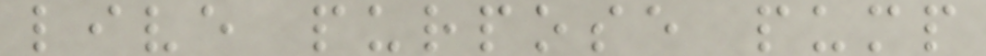live purpose pump
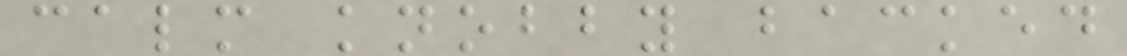calm knobby backed
